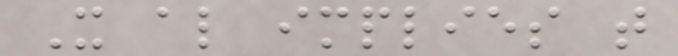It also implies that
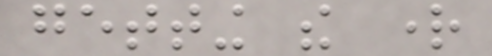getting the right
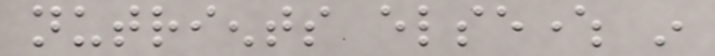nutrients elsewhere in
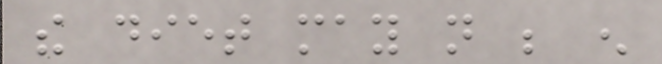the diet may not be enough
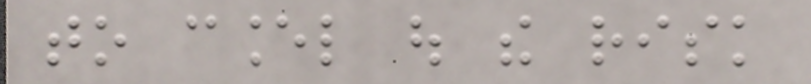to cancel out the risk
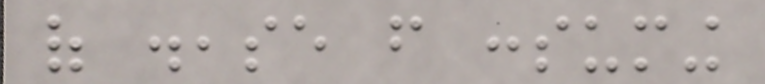of disease from consuming
